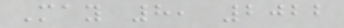May 8, 2022
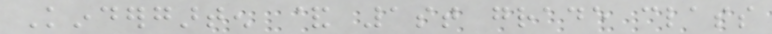Kindergarten & 1st grade class
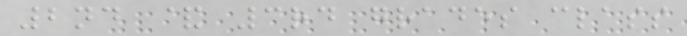2nd & 3rd grades class
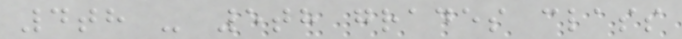4th - 5th grades class
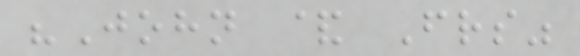"John & Friends"
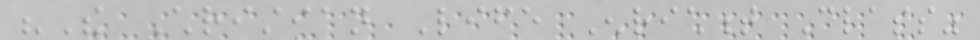"The Christian Life Enrichment Class"
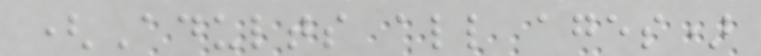(Adults all ages)
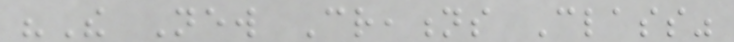"The New Creations Class"
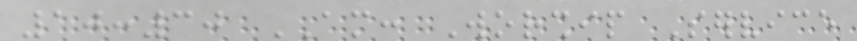10:30 AM: Worship Service
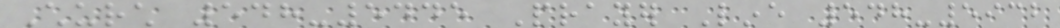Church 548-5445 Prayer Line 548-5932
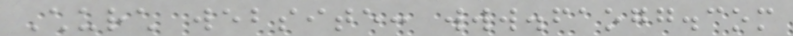Church website: www.faogg.com
